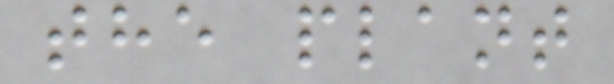the plant
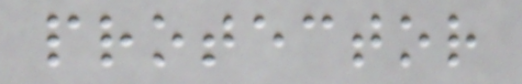protector
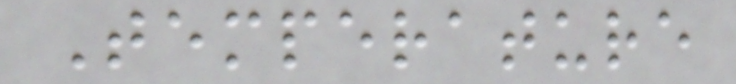Temperature
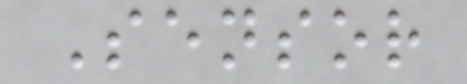Sensor
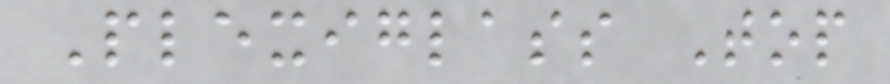Plexiglass Top
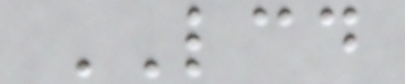LCD
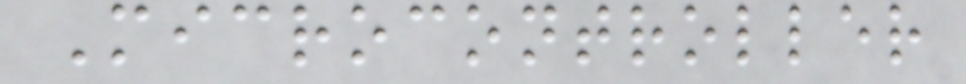Microcontroller
